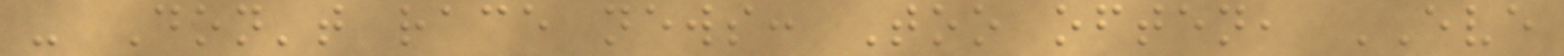- Don't race news: Too often, EVE
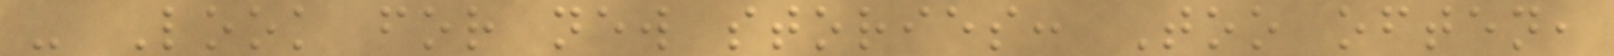- Look for new stories: Too often,
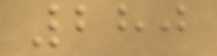280
